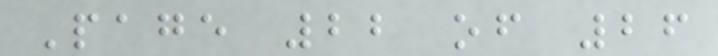Page 22 of 26
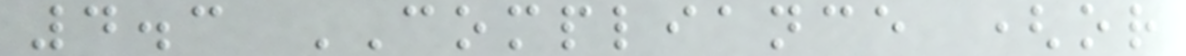4.3 COMPLIANCE (or
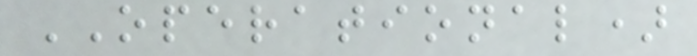OPERATIONAL)
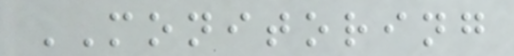MONITORING
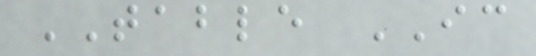TABLE IC
